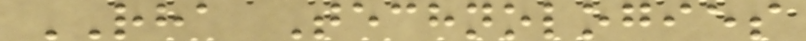RHA Technologies
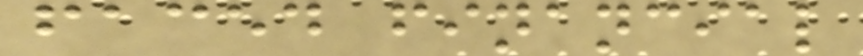faced financial
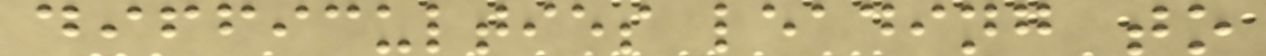difficulties leading to
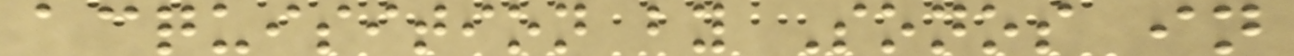acquisition by Sonos in
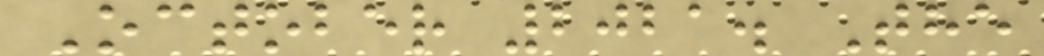October 2021. The
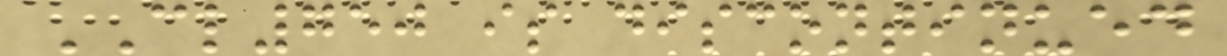CL750 is discontinued
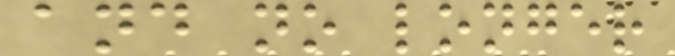and no longer
